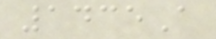1435A
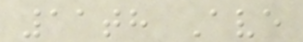11th Ave
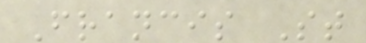Francis St
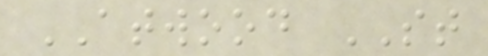ATWOOD ST
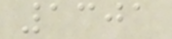1301
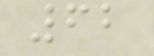62
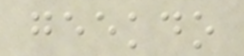geekdo
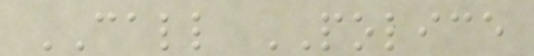CALL POLICE
